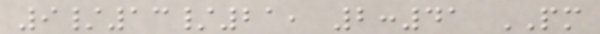9/13/21, 2:41 PM
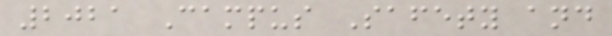2021 Campus Safety and
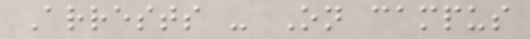Arrests - On campus
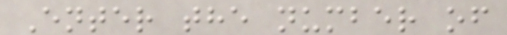Enter the number of
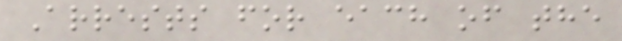Arrests for each of the
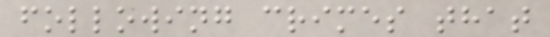following crimes that
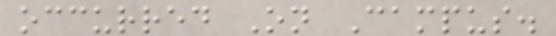occurred On Campus.
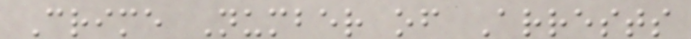Crime Number of Arrests
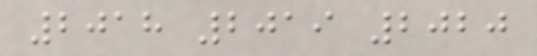2018 2019 2020
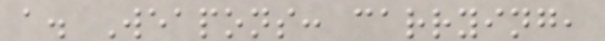a. Weapons: carrying,
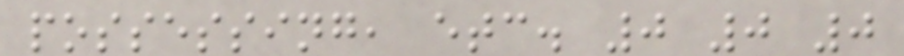possessing, etc. 0 0 0
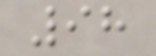98
